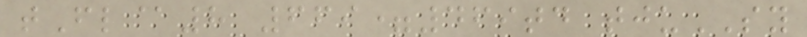tFl@8 669=469td tjuSY
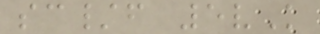sc/f 5vK
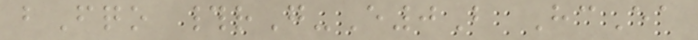bFqo #rG-E0B HcEa
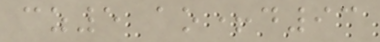cz5 ao+d93
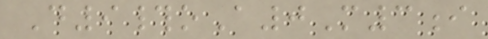D9#oA0M3i
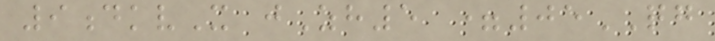9dkvX jZh5 =05QG
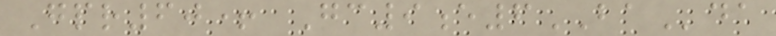Gpr60+ Gc9e6BAda
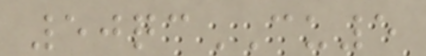50qcCU5
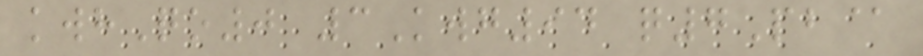kwhQo0 3Kwg94 q7Pb@
